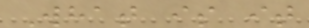What is it
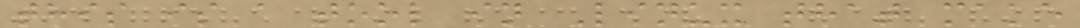this is a tool in Linux that make
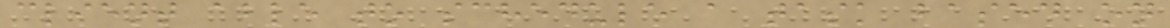client able to schedule a task based on
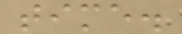time.
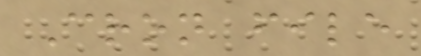Cron file
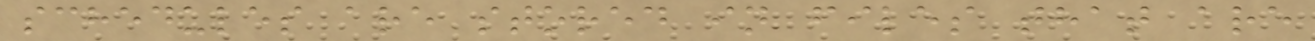schedules are stored in files that are
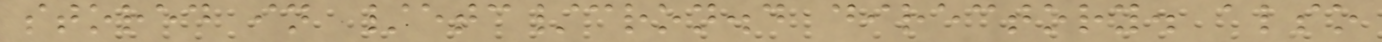stored in /etc/cron.d directory. also
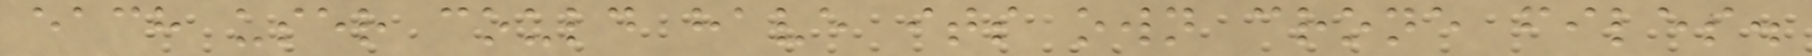each user could have its own crone files.
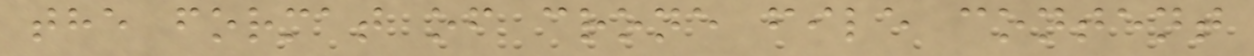the format of crone file content
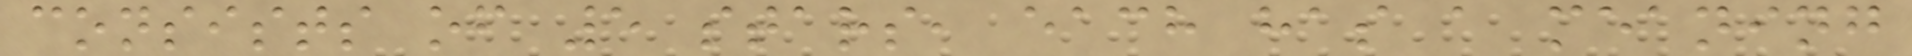consists of 5 stars, each has a meaning
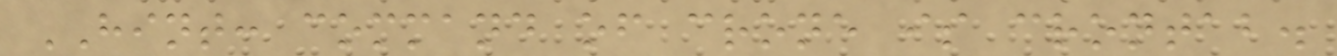HINT: command of crone is crontab.
